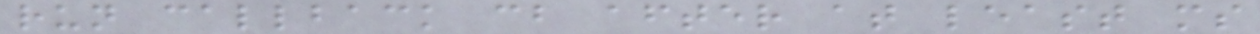run callback cb after at least ms
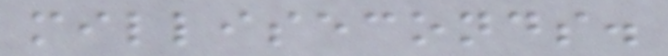milliseconds.
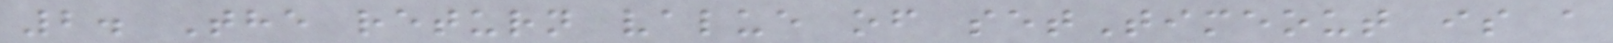2. The return value of setTimeout is a
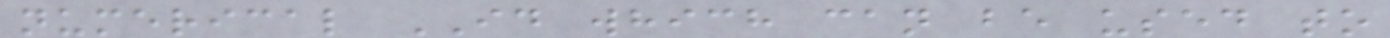numerical ID which can be used to
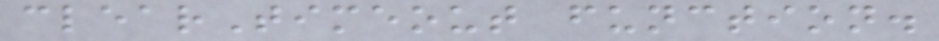clearTimeout function.
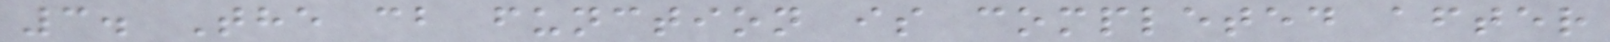3. The cb function is completed after
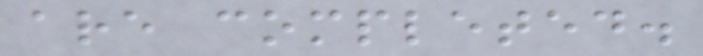are completed.
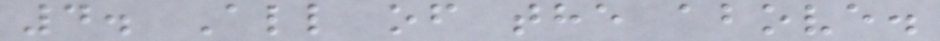4. All of the above.
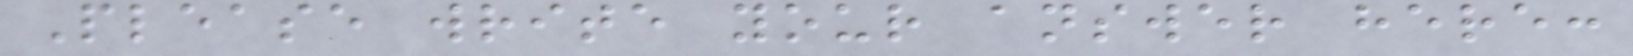Please write your answer here:
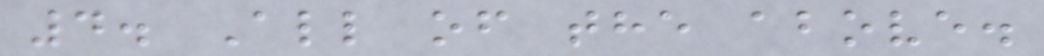4. All of the above.
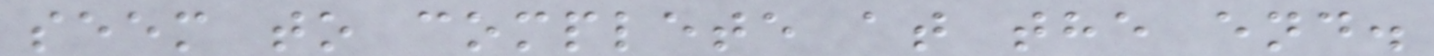seem to complete at the end.
